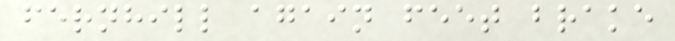fernhill again feet brake
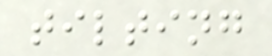tilting
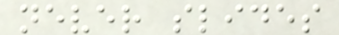never slides
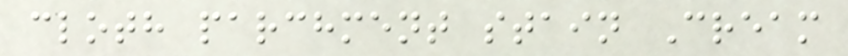cloth parchment stain Cream
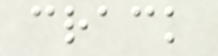crack
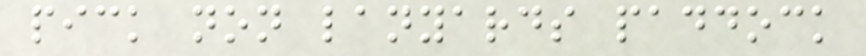pick non lanyards paddock
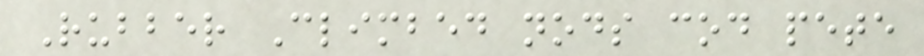Rubber Climbed nods cod pete
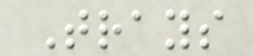Trays
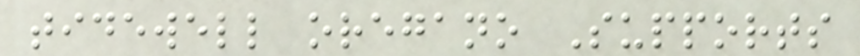tidewell oregano Supports
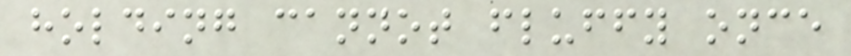holding cannot fluffy once
